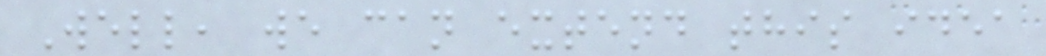Well, we can extend this idea
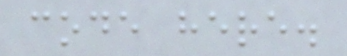code here.
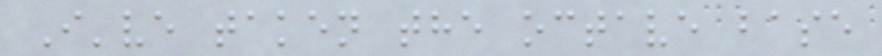I've taken the octave base
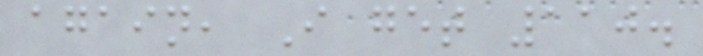again, I get 110.
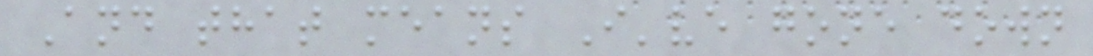And that means I've gone down
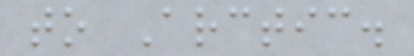to Arctic.
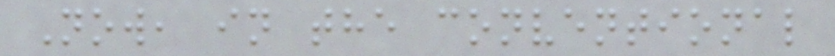Now, in the conventional
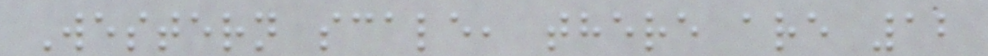Western scale, there are 12
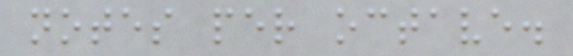notes per octave.
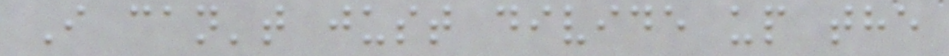I can't just divide up the
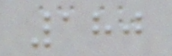180
